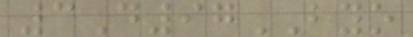3D97BYO
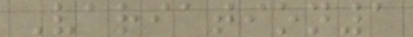Variation1
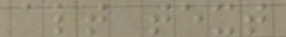alt text
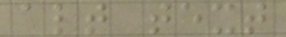alt text
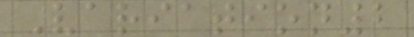Variation2
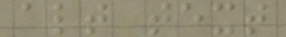alt text
